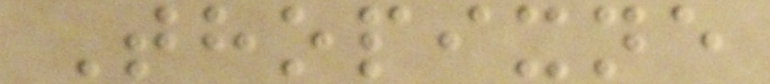Thopixne
